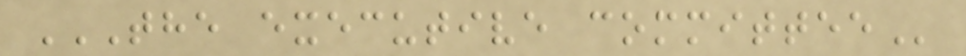THE EXECUTIVE COMMITTEE
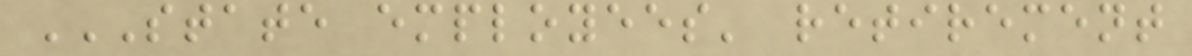STATE EMPLOYEES' RETIREMENT
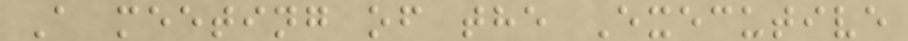A meeting of the Executive
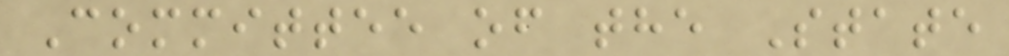Committee of the State
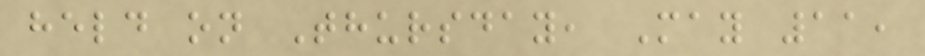held on Thursday, May 11,
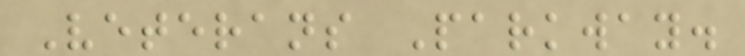Veterans Parkway.
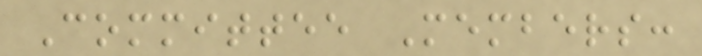Committee Members:
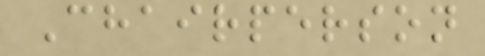Chairperson
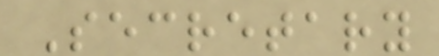Secretary
